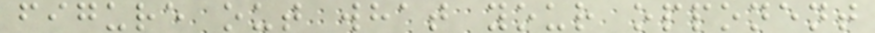figure out what your opponent
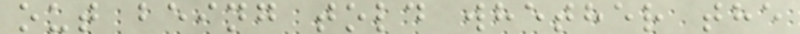out being told whether the
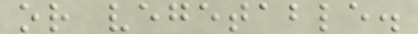or vegetable.
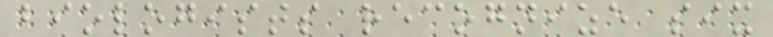biologists recognize six
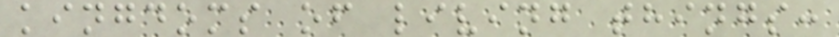kingdoms of living things:
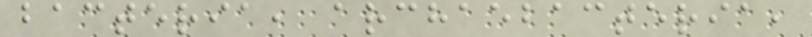bacteria, archaebacteria,
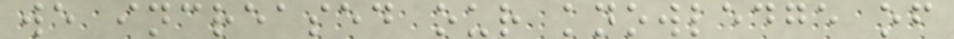we increased our knowledge of
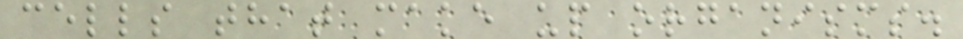cells that make up organisms.
